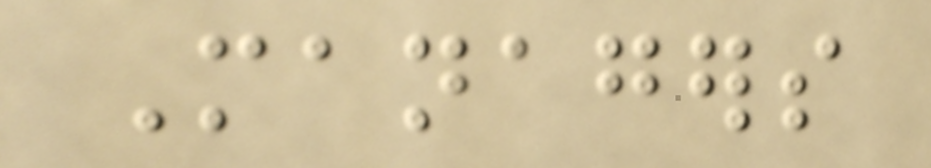Managers
